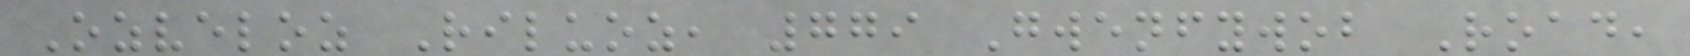Ozveloz Riluoz, 779 Gwenfywob Road,
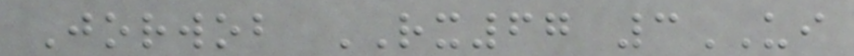Jorwob RX67 3UI
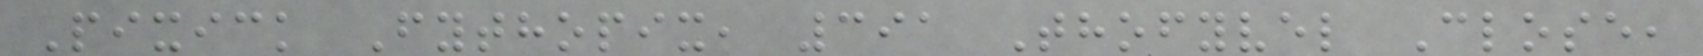Pixick Fythopix, 391 Thofyvel Close,
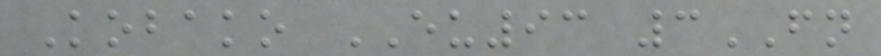Kobako EU93 3FN
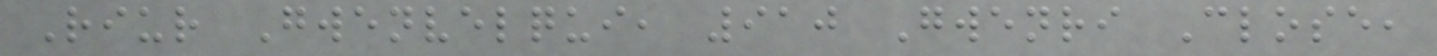Riur Gwenvelqui, 910 Gwenri Close,
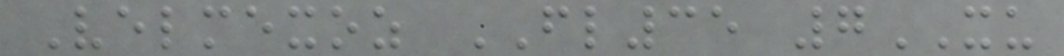Velmexoz FL35 7XU
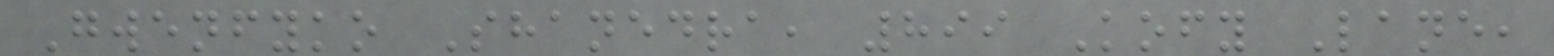Gwenfyko Shanedra, 899 Kofy Lane,
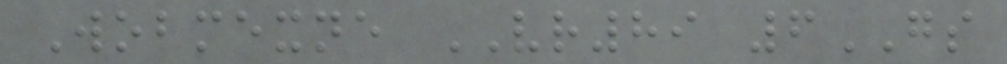Wobmexne VR89 6GS
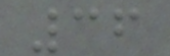36
